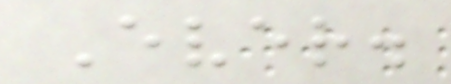Ever.
